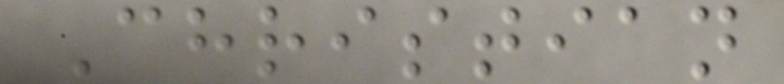Christian
